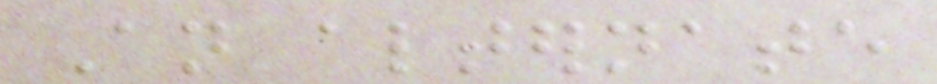An alternate
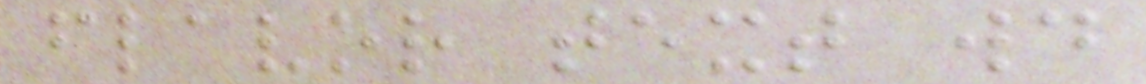flavor text would
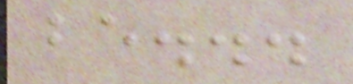be...
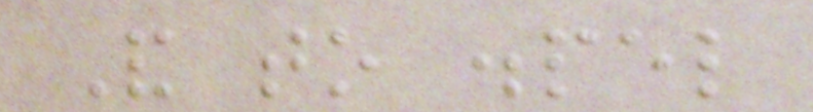And to dispel
